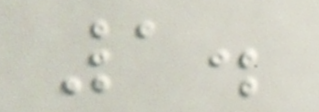1.
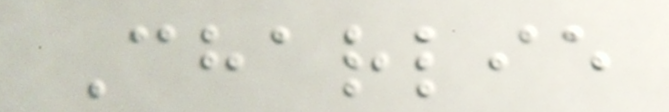Charlie
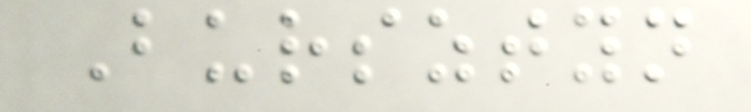Bursztyn
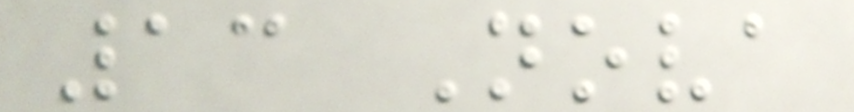13 Nova
